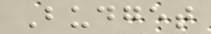Budget
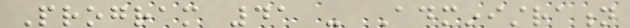Program 41 - Administration
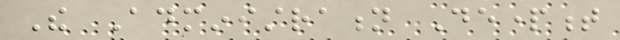The Administration Department
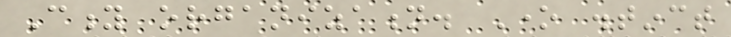City organization. One distinct
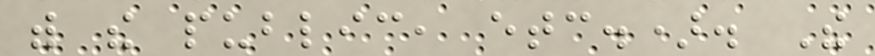with the public, etc.). The
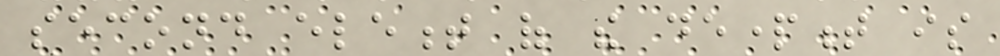second element of the department is
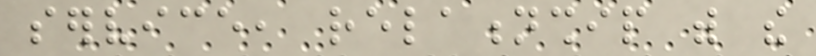service, relationship with the
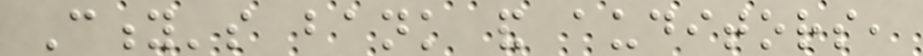City's bank and auditors,
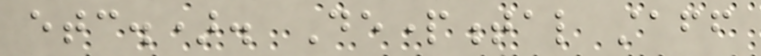etc.). Departmental staff
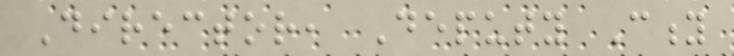Director, Deputy City
